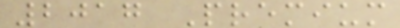2017 Premium
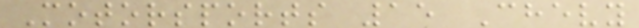Motorsports 15 Chevy
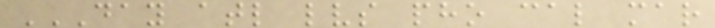DAY ATL LVS PHO CAL MAR
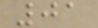01
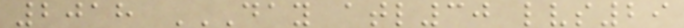2018 DAY ATL30 LVS29
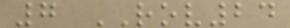7 ROV24
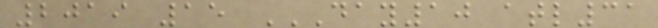2019 15 DAY10 ATL31
